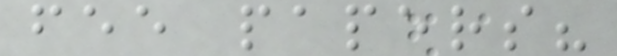fee papers?
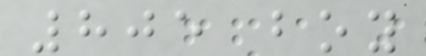805 boy
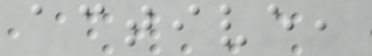active,
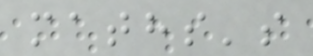maths's
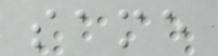same
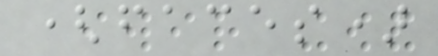(faces)
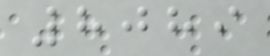8089
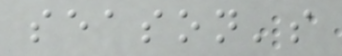season's
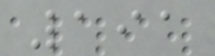191
